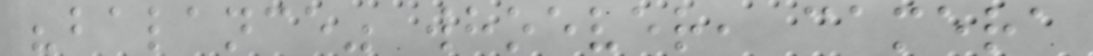"balance" whoever, camera
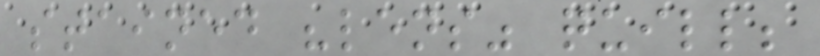stained "lens" quill;
